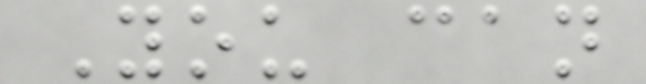You can
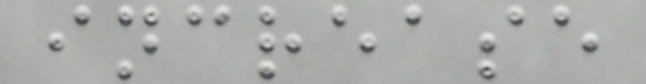increase
